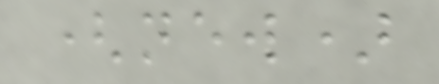(new)
